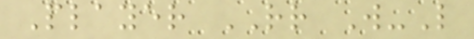Player RR W-L
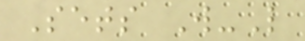Sets W-L
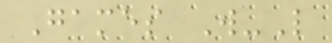Games W-L
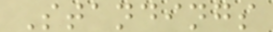Standings
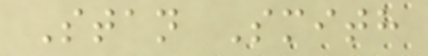Stan Smith
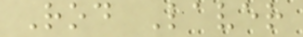Rod Laver
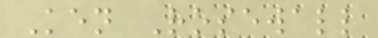Ken Rosewall
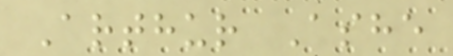Arthur Ashe
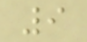9
